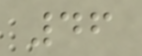46
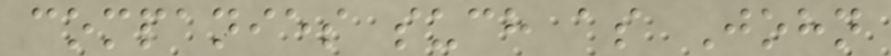companies such as John
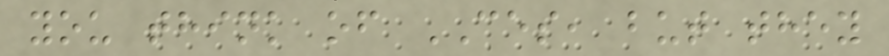you think of CES, but they
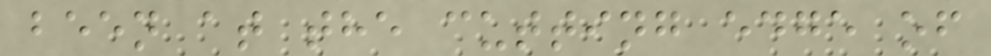been at the cutting edge of
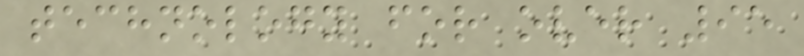technology for over 95
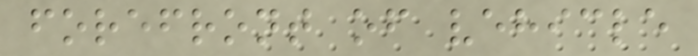forefront of vehicle
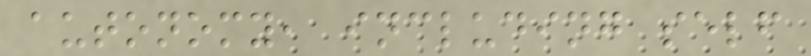autonomy, including self
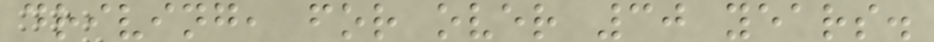driving, for over 30 years.
